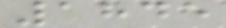1845
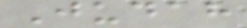Judah
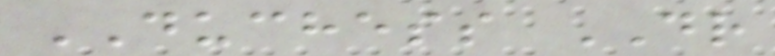DUCHESS DR
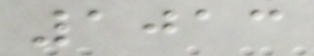1013
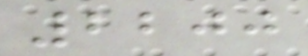2200
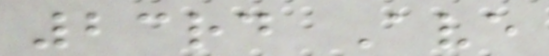23rd Ave
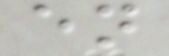en
